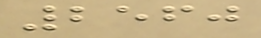2560
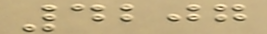4207
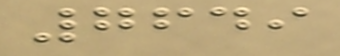7649
